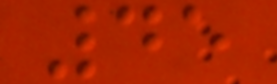45
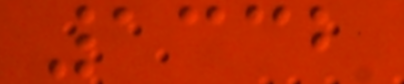1332
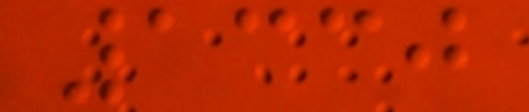1330
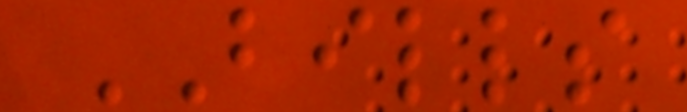BILLS
